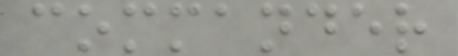commander
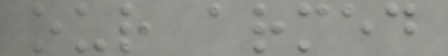our armed
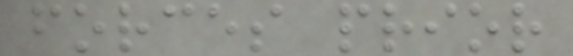forces prior
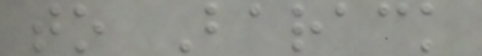to Barack
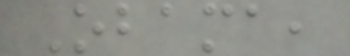Obama,
